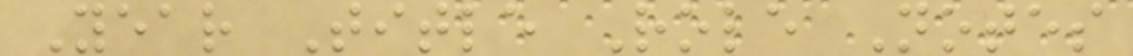Year Title Role Notes
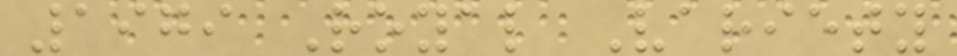1979 Royal Variety
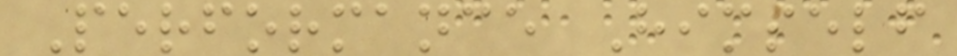Performance Himself
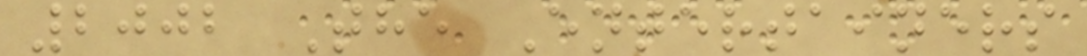2002 The Entertainers
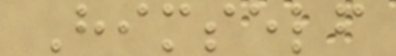Himself
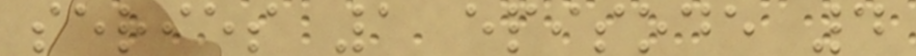series 1 episode 4
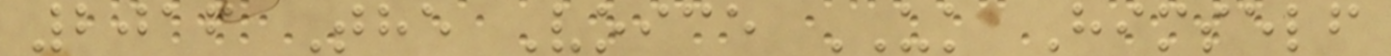2016 The Voice UK Himself
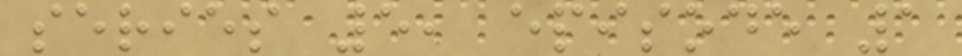series 5, episode 1
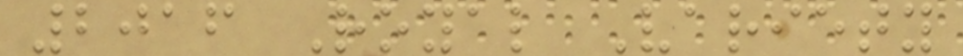2016 Royal Variety
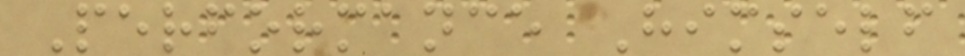Performance Himself
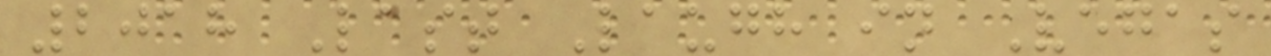2018 Last Laugh in Vegas
